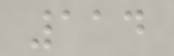114
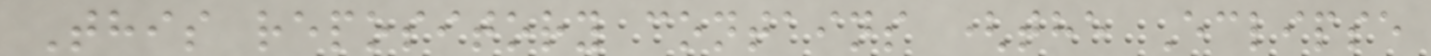This repository contains (the Eclipse
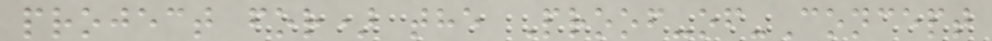project for) the Proof-of-Concept
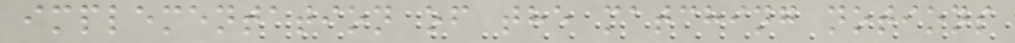implementation of the matching notions
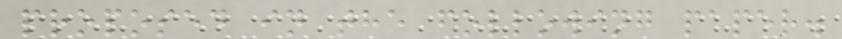proposed in the following paper.
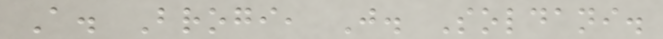A. Brogi, J. Soldani.
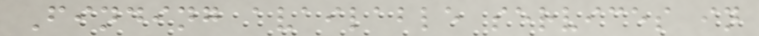Finding available services in
